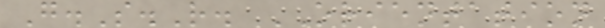G.S.R. ORIENTATION
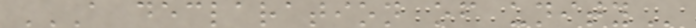A DECLARATION OF UNITY
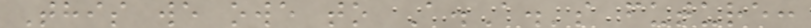This we owe to A.A.'s future:
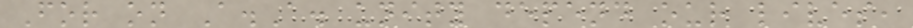For on A.A. unity depend our lives,
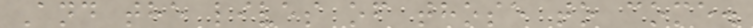And the lives of those to come.
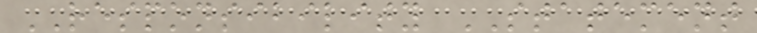RESPONSIBILITY STATEMENT
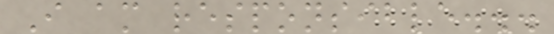I am responsible...
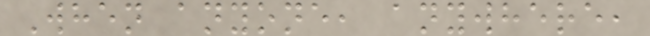When anyone, anywhere,
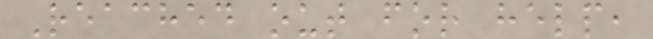Reached out for help,
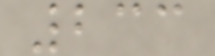233
